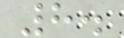8.
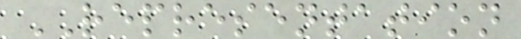REPRESENTATION
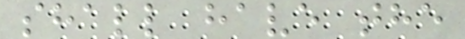shall have the
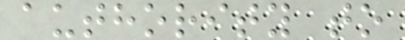authority to
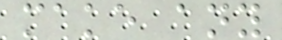make any
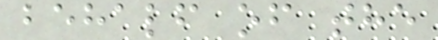behalf of the
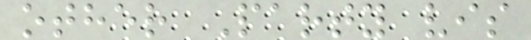other Party vis
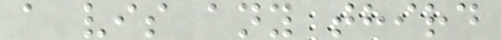a vis any third
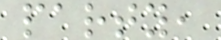party,
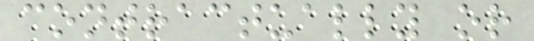contractually or
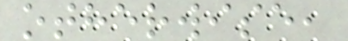otherwise,
